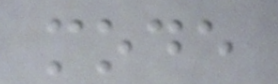mode
